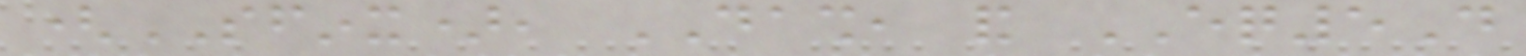(SFINX), DASH, and EQ5D
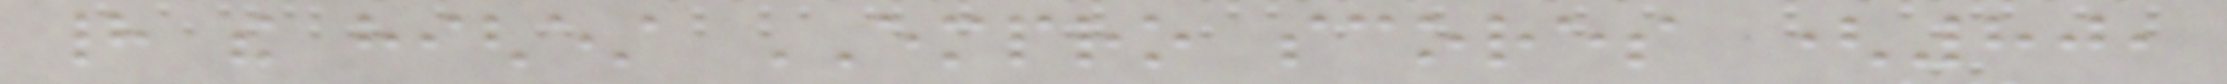had the highest EMPRO scores (80,
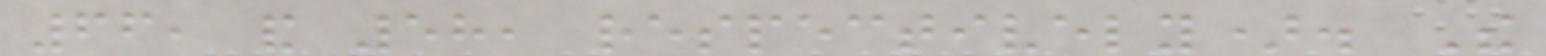66, and 58, respectively). The
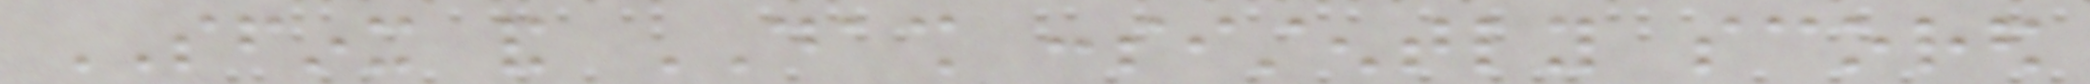SFINX and DASH consistently scored
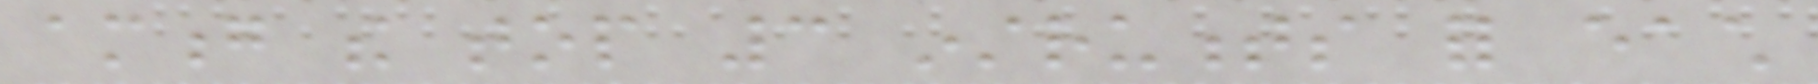among the top 3 instruments for each
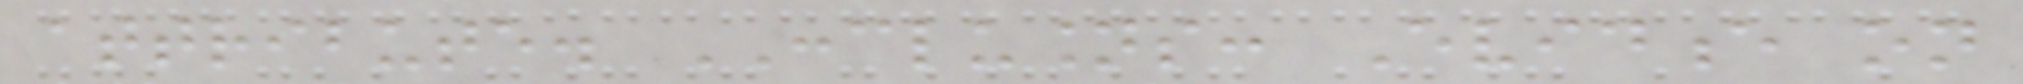attribute. CONCLUSIONS: Evidence on
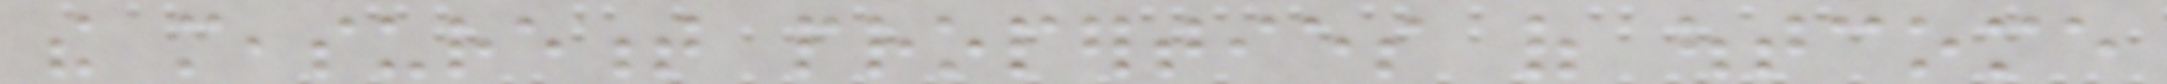the measurement properties of outcome
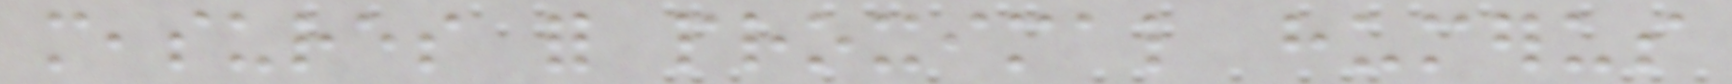measures for proximal humerus
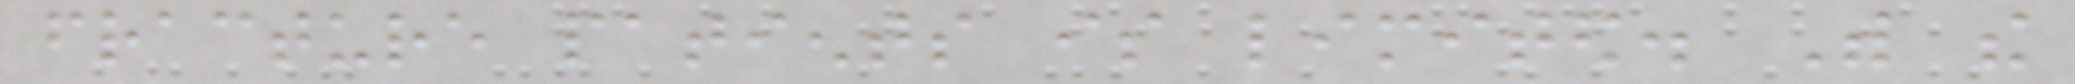fracture patients is limited. With the
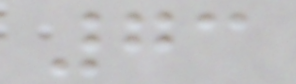73
